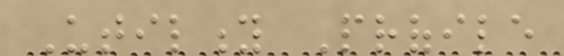Utility Profile
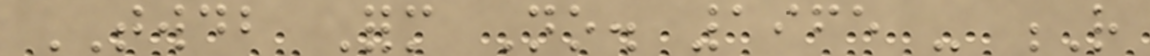TWDB Form No. 1965 - R
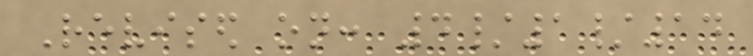Revised on: 4/1/14
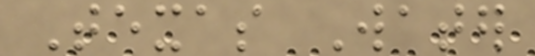Texas Water
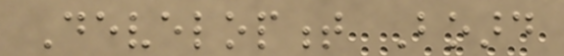Development Board
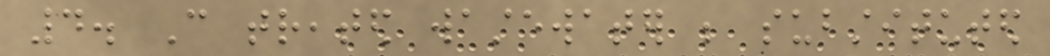4. Can treated wastewater be substituted
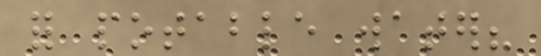for potable water?
